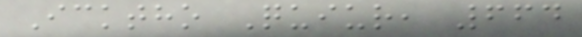Icktho Quiur, 664
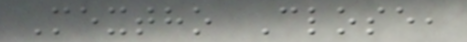Mextho Close,
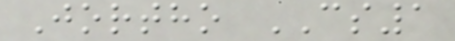Jortho CS1
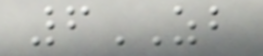6ZB
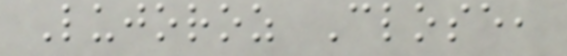Lujoroz Close,
